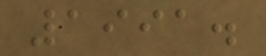1991.
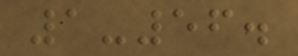1-56.
